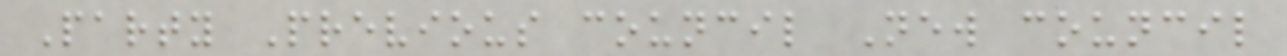Party Previous council New council
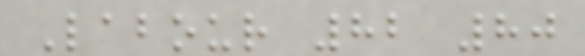Labour 82 80
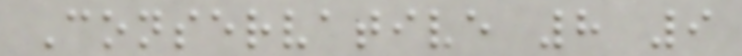Conservative 8 9
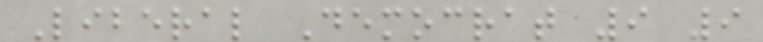Liberal Democrat 9 9
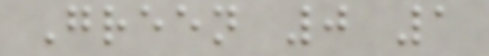Green 0 1
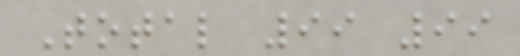Total 99 99
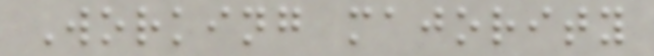Working majority
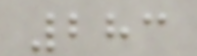283
